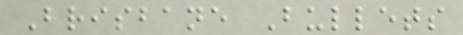Brisbane Bullets
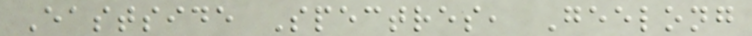Eastside Spectres, Geelong
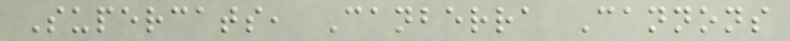Supercats, Canberra Cannons
